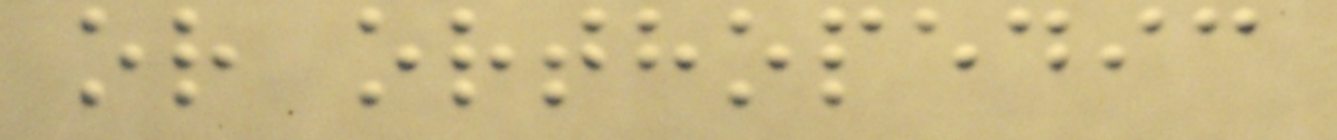or orthopedic
